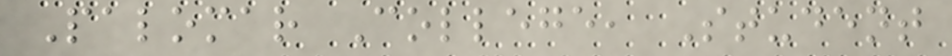Palomar College, Student
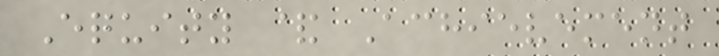Equity & Achievement
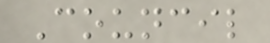Council
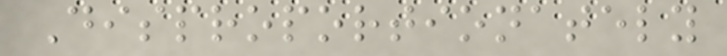Disproportionately
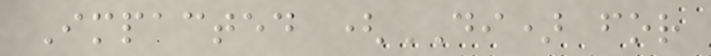Impacted (DI) for
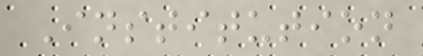Institution
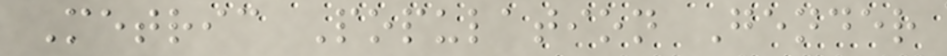Metric Population Gender
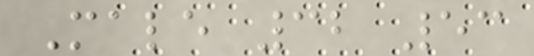Male 32 53
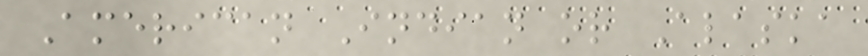American Indian or Alaska
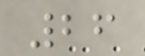26
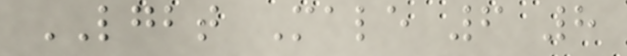LGBT Male 6 8
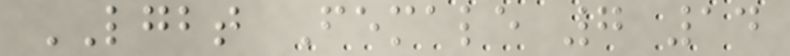LGBT Female 7 14
